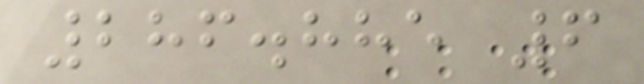286.885 6
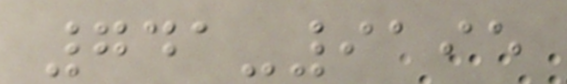741-9195
